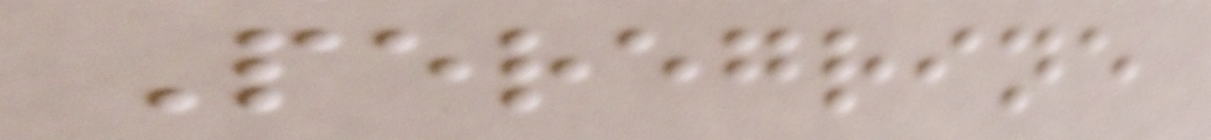Peregrine
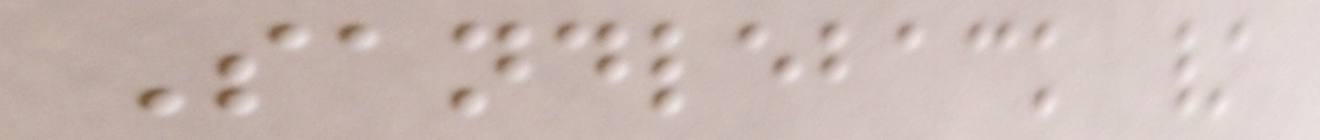Sandleback /
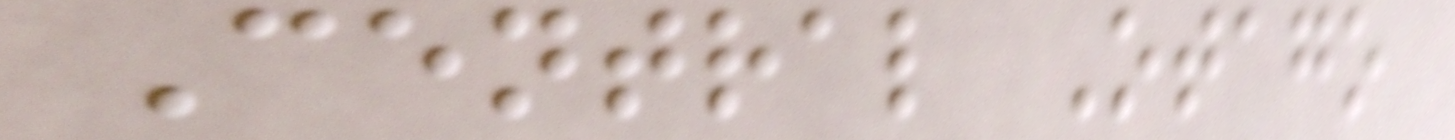Central Otago
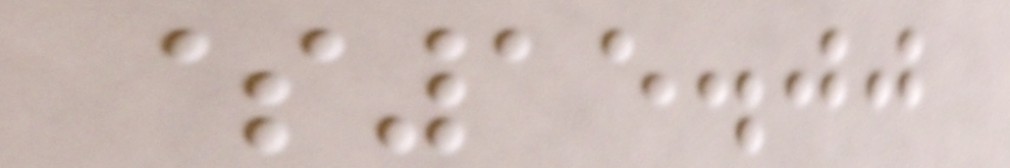$15.00
